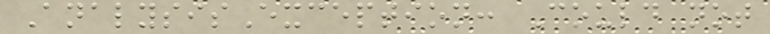AnalysisException: Could not
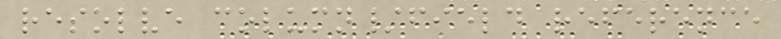resolve column/field reference
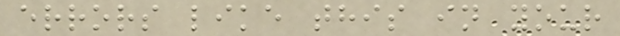errors like this in your
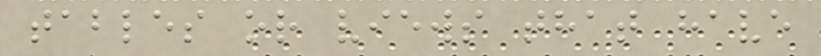tables or views that have
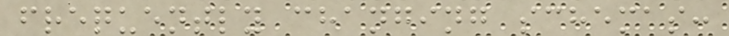frequently changing schemas:
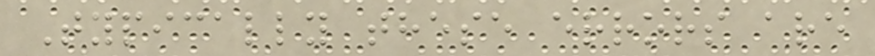Typically these errors are
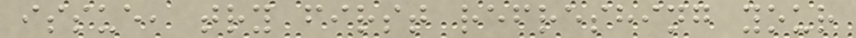issue, try first refreshing your
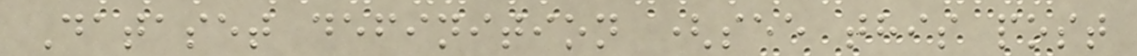Dataset definition (see this post
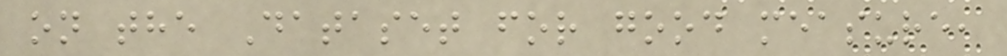on the Dataset for good measure,
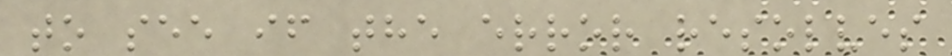to see if the error resolves
